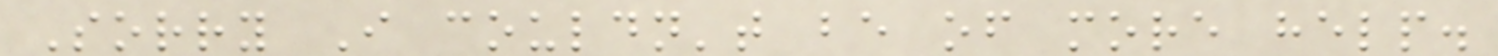Sorry I couldn't be of more help.
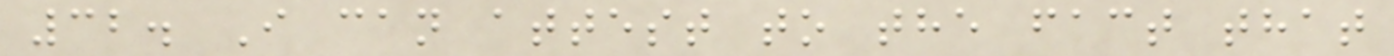32. I can attest to the fact that
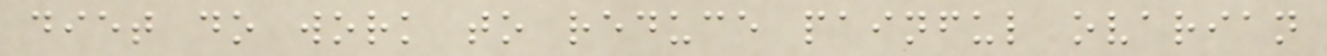diet do work to reduce painful ovarian
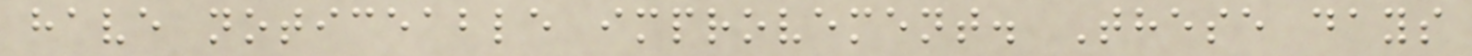have noticeable improvement. These days
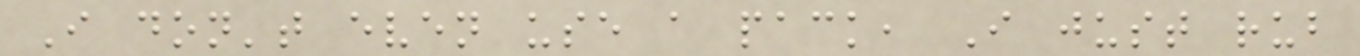I don't even use a pack, I just rub
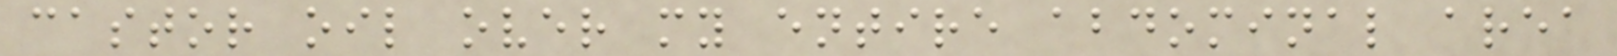castor oil over my entire abdominal area
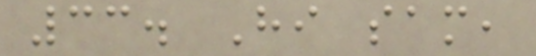33. Hi sam,
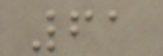61
